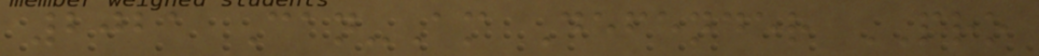2021 Can-Am Defender PRO
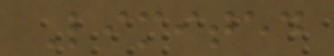Limited
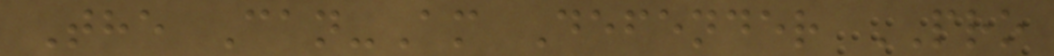The Can-Am Defender PRO
